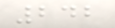242
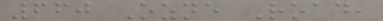660 Ozne Road,
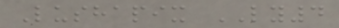Lushapix LY4
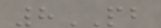8PB
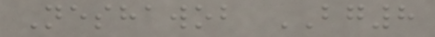Neshawob BG8
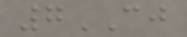7CJ
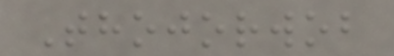Thojorwob
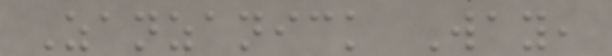Zanzanick Way,
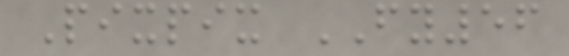Pixpix FY56
